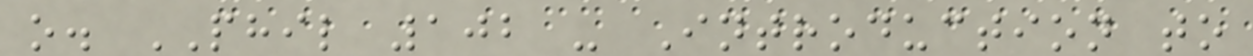o. PHIL 102 - Introduction to
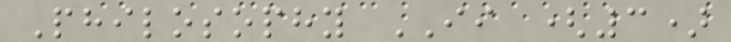Philosophy II (3)
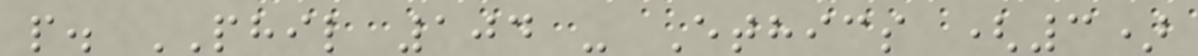p. PHIL 104 - Ethics (3)
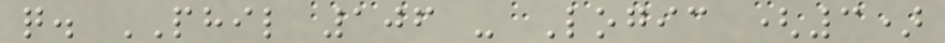q. PHIL 106 - Logic (3)
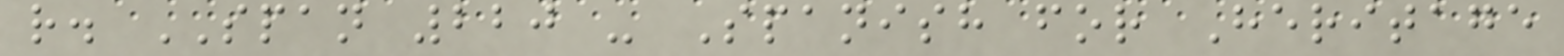r. SPAN 220 - Spanish for Heritage
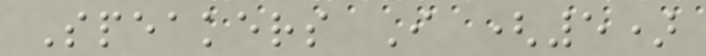Speakers I (5)
